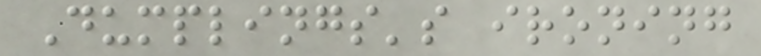Dumplings's ironing
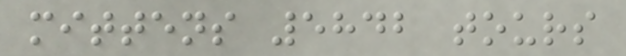mittens 5842 tours
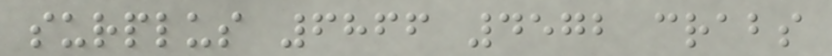surplus 6866 4572 crabs
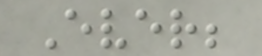Ever;
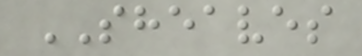SHEAVES
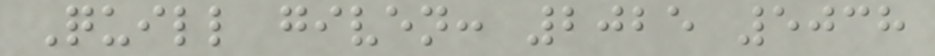Quill given: 2025 5038
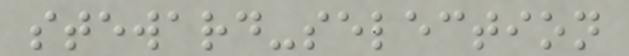steward-selection
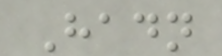Hadn
